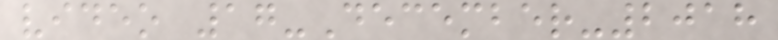video 17-December-2018
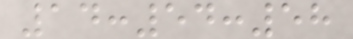14:54:58
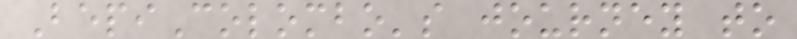BepiColombo's journey to
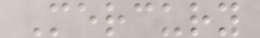Mercury
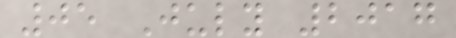05 July 2017
